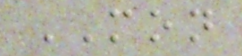MON
